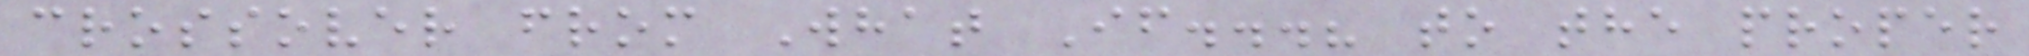crossover from What If...? to the proper
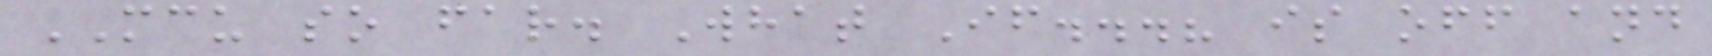MCU so far. What If...? is off and
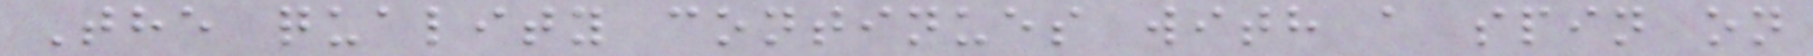The quality continues with a spin on
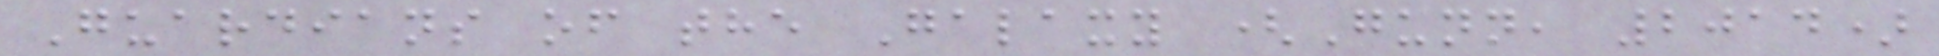Guardians of the Galaxy (Gunn, 2014)
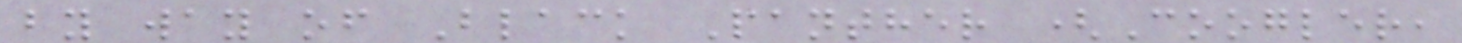by way of Black Panther (Coogler,
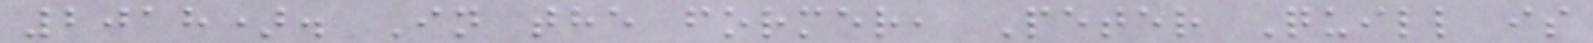2018). In the former, Peter Quill is
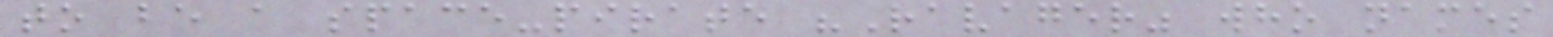to be a space-pirate "Ravager" who names
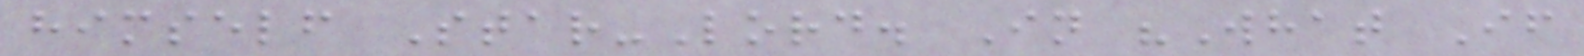himself Star-Lord. In "What If
